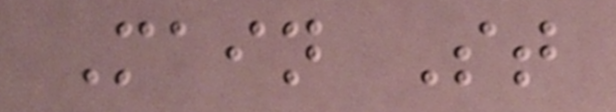Main St
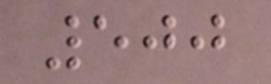500
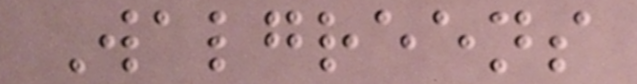Walgreens
